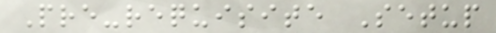Pre-requisite Setup
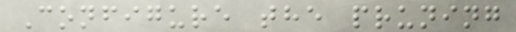Configure the pruning
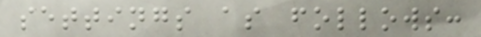settings as follows:
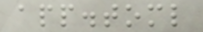app.toml
